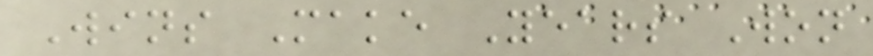Wins Make Years Won
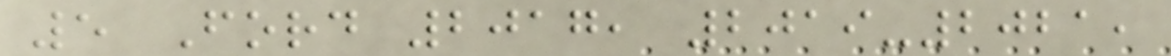5 Ford 2017, 2019-2021,
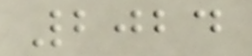2024
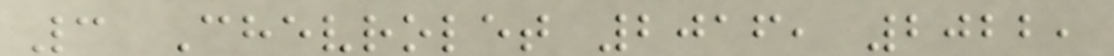3 Chevrolet 2016, 2022,
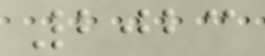2023
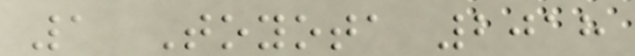1 Toyota 2018
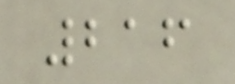216
